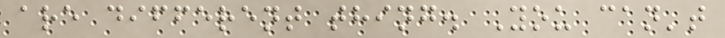are different thing. You can't
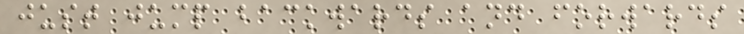just jump backwards and forwards
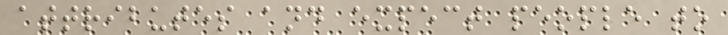attributes and expect people to
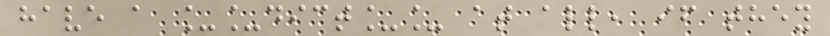have a __dict__ at all, if they
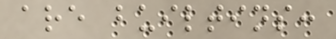are builtins:
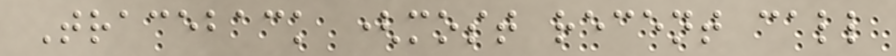Traceback (most recent call
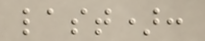last):
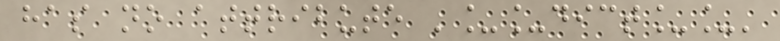has no attribute '__dict__'
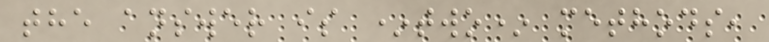the answer is *two* methods,
